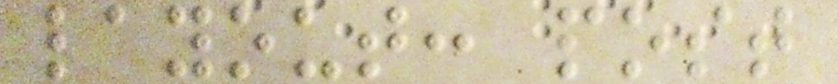layout: post
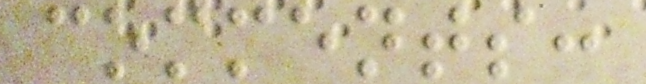comments:
